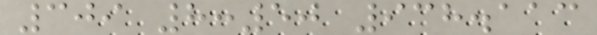309 8:50 938.113
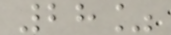28%
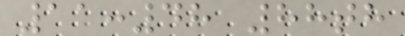11:48 88th
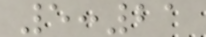5:21
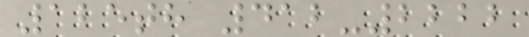125th 412-2222
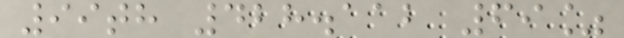99th 428.112 69%
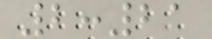2:21
